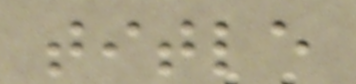title
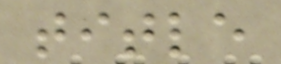title
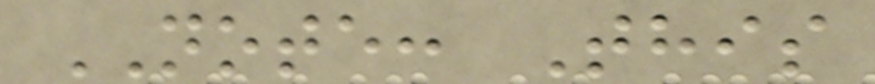NOTE: This
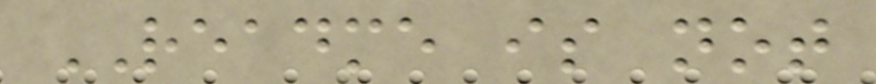README is not
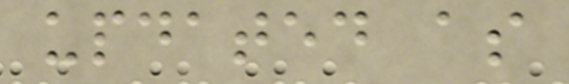updated as
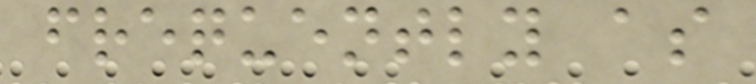frequently as
